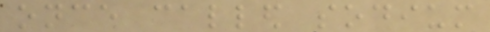once called sodium
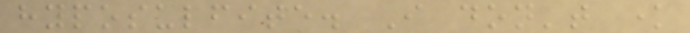hyposulfite. I don't know
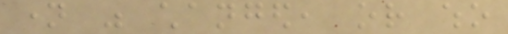name was changed, or who
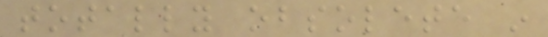totally obsolete in
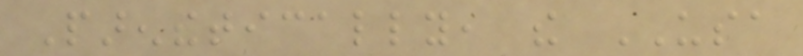Parenthetically, the USA
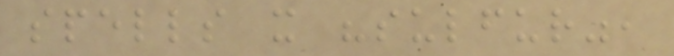spells it "sulfur",
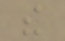the
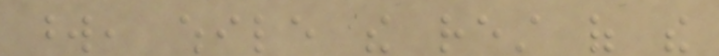word, while the rest of the
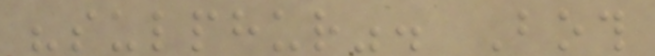"sulphur". Both
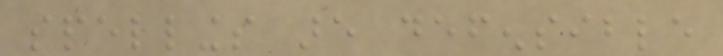spellings are defensible
